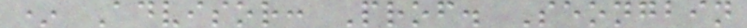* Advisor: Prof. Seongbin
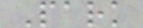Park
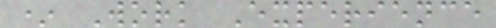* Work Experience
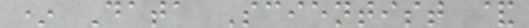* Data Scientist &
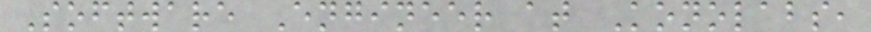Software Engineer at Konolabs,
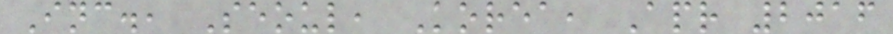Inc., Seoul, Korea, Apr 2016
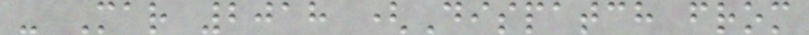- Mar 2018 (Dispatch from
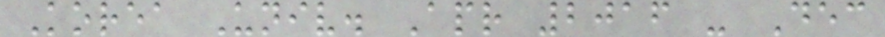Korea Univ. Apr 2016 - Dec
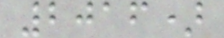2016)
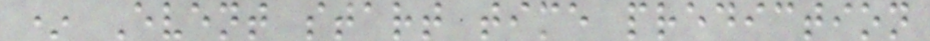* Event start time prediction
